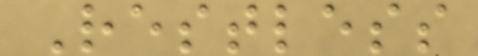Restless
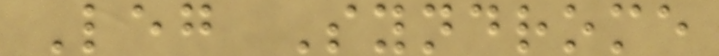Leg Syndrome
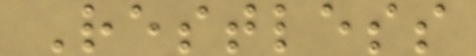Restless
